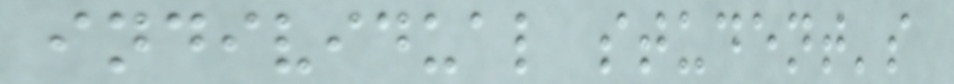individual student's
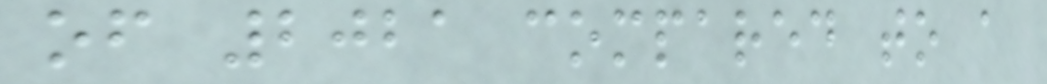of 2021 compared to a
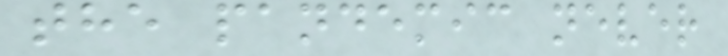the pandemic never
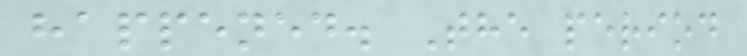happened. The period
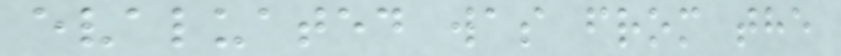evaluated was from the
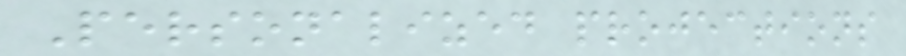Personalized projections
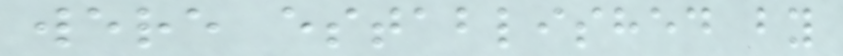were established by
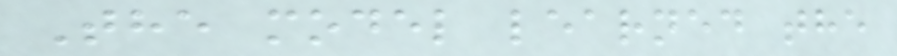The model learned the
